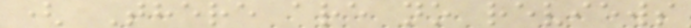( There are no reviews
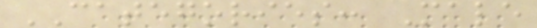CATEGORIES: Male
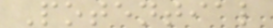Potential
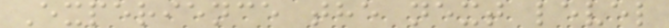Experience the next level
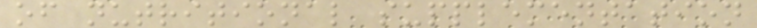of nutritional supplementation
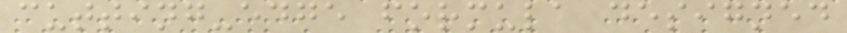cutting-edge formula designed
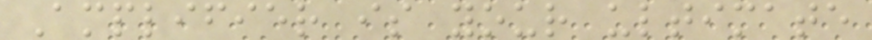Amplifier is your ultimate
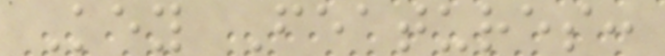Key Features:
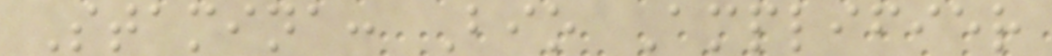Stamina: Bio Amplifier
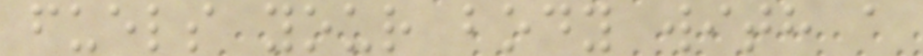fuels your body with a
